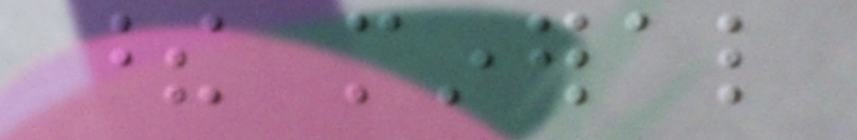these mineral
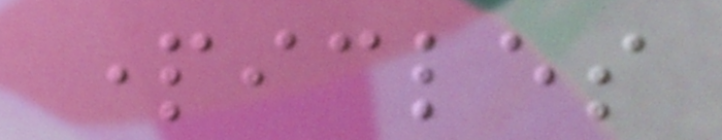particles
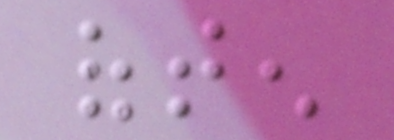often
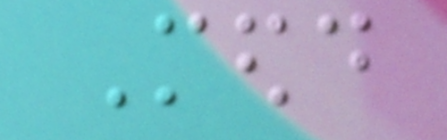Medd
